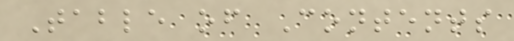Table of Contents
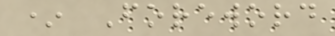* Foreword
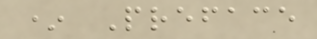* Preface
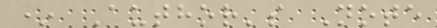* Author's Note
